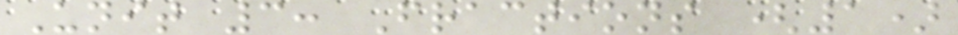Unit 3: Fractions (1)
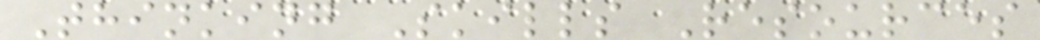Thinking Skills Resources
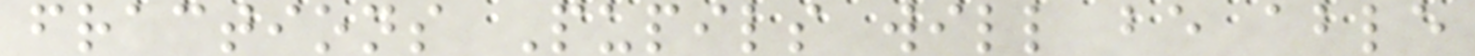fractions Pupils will be able
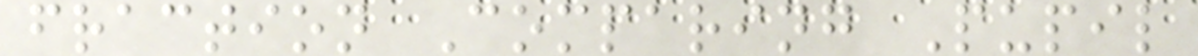fraction Comparing Pupil
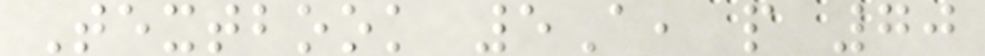Textbook 5A, p 70
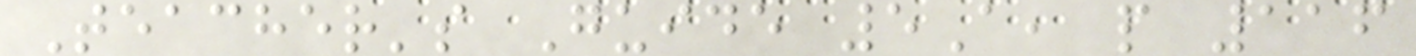Teacher's Guide 5A, p 116
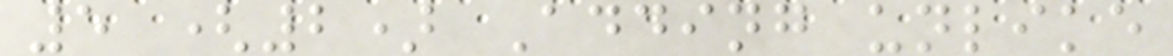5 (2) Adding unlike
